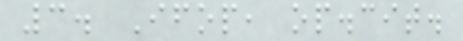3. Ifop, op.cit.
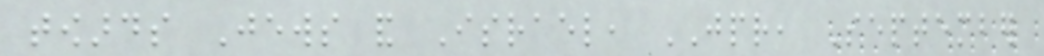towards Jews and Israel, JPR, September
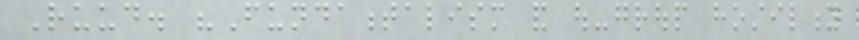Ruud. "Fundamentalism and out-group hostility
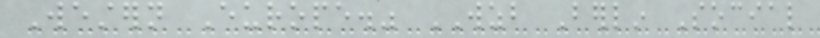Western Europe." WZB Berlin Social
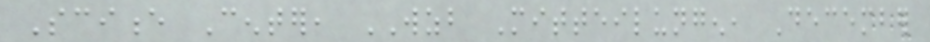Science Center, WZB Mitteilungen, December
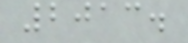2013.
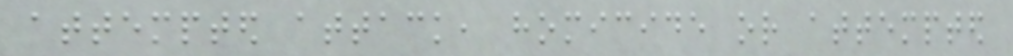attempted attack, homicide or attempted
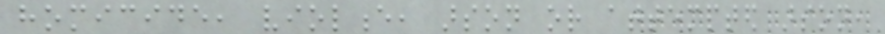homicide, violence, arson or attempted arson,
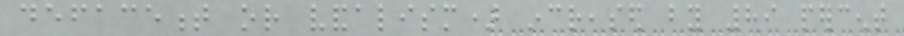defacement or vandalism) increased by 89 percent
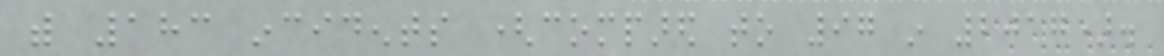with 183 incidents (compared to 97 in 2017).
